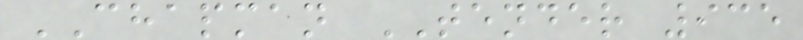CHAPMAN TENDER 935
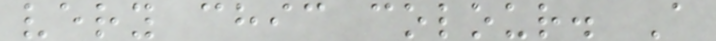very chic colour. A
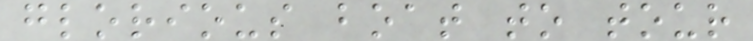glorious boat to tour
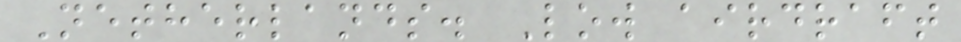Netherlands. Low airdraft
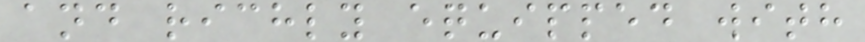and richly equipped with
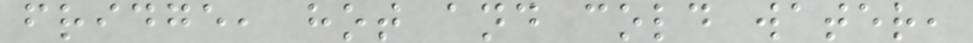fridge, hot and cold water,
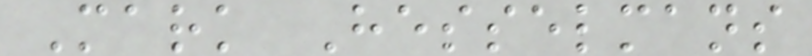Mark Hesselmans
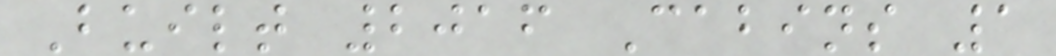Built 2016 Cabins 1
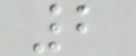2
